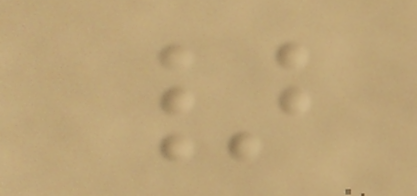}
